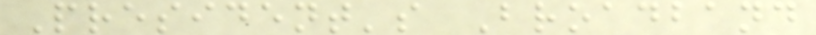President's Broadband
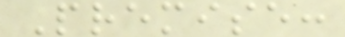Premise:
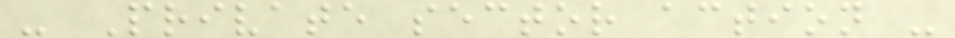- Private sector action -
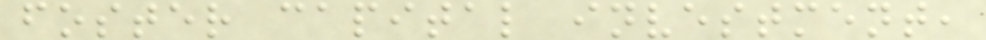foster capital investment,
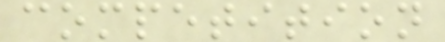competition
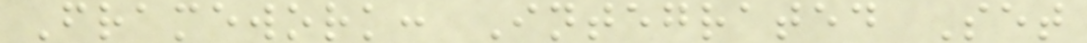Framework: Integrated Set
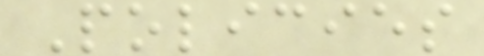Policies
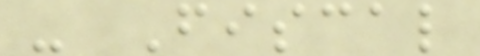- Fiscal
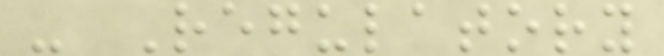- Regulatory
